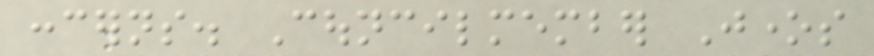concerns. Councilmember Jones
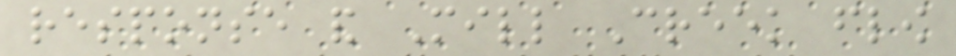response and Mill Creek flow
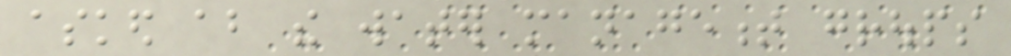asked about the water management groups
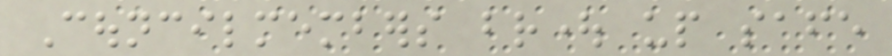Councilmembers brought up safe
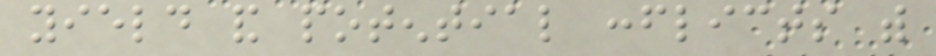yield and potential conflicts with
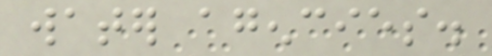water agencies.
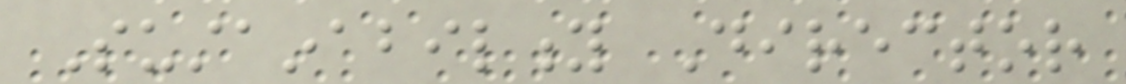Sustainability Director
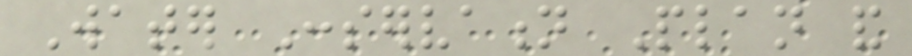Water Conservation Plan and
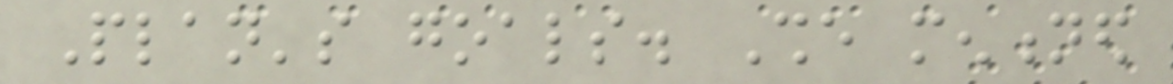Plan's goals. She mentioned
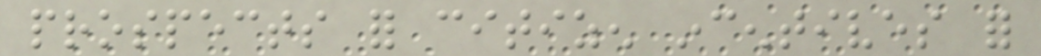prospects for citizen incentives for
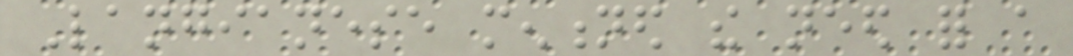Langianese mentioned the need for a
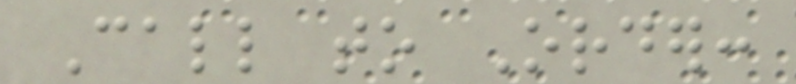Call to Order:
